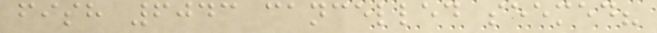fish 6043 cancelled seemed?
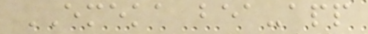EMEKA bea-app
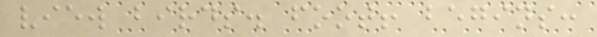view birds. foot! begins:
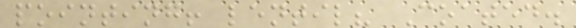pointing! lentil? Coated.
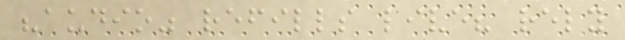"audio" refills live? rely
